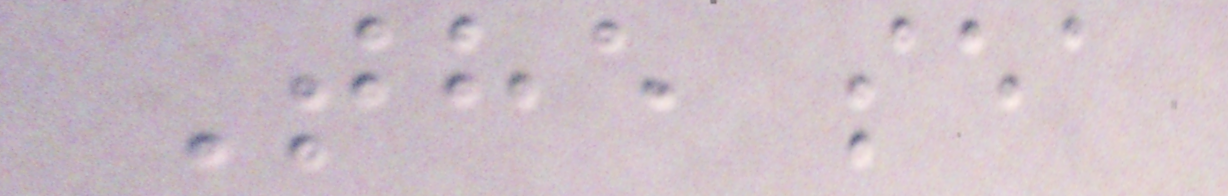The sea
